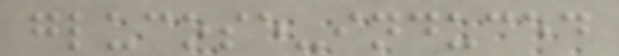glucose-induced
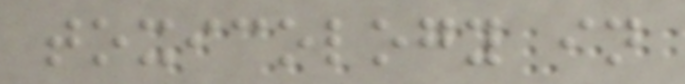toxicology in
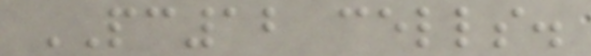PC12 cells.
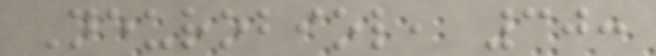Neurobiol, 30:
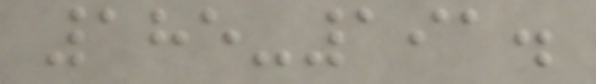185-191.
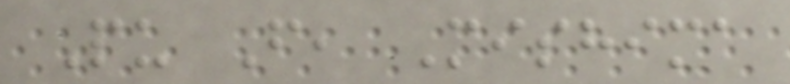Pu F, Mishima
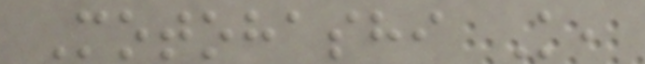Motohashi K,
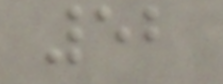52
